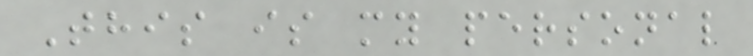This is my personal
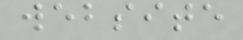website
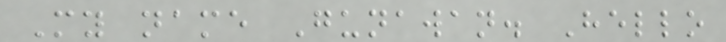My name Gunawan. Hello
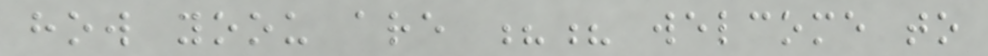how yoou are ?? welcome to
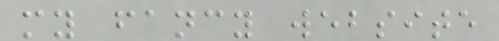my fancy website
